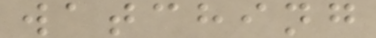watching
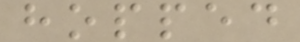hopped
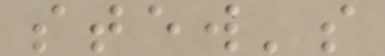stew's
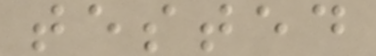tested
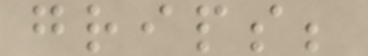grips;
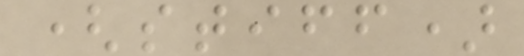(stiff)
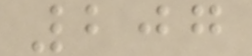207
